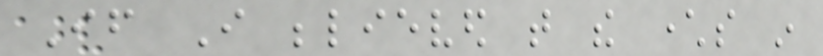If I believed that the characters in
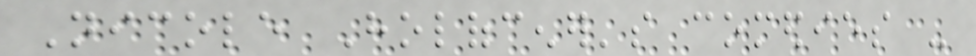Nicole Holofcener's comedies -
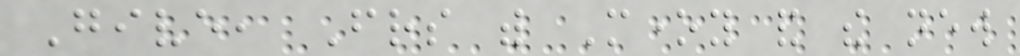Give, Friends with Money and the new
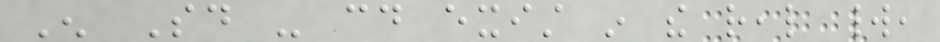Enough Said - could exist in the real world,
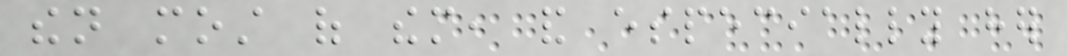then most of them, and especially her
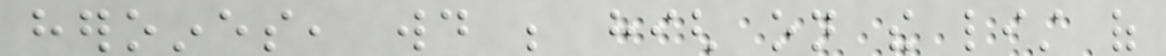heroines, would be high on the list of
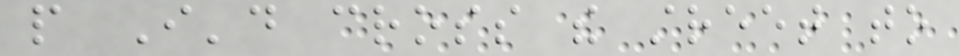people I'd cross the street to
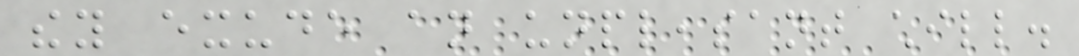they exude an unpleasant chill.
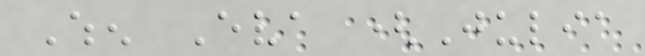When Eva (Julia
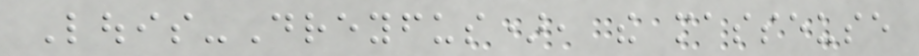Louis-Dreyfus), the masseuse
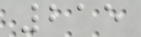215
